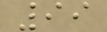99
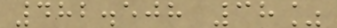482.508 38%
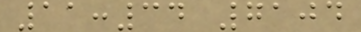11:34 7104
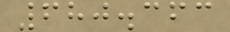680.363
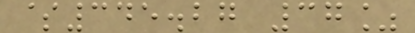$345.27 37%
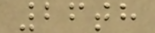26th
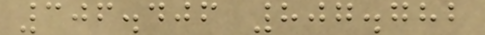306.406 807.782
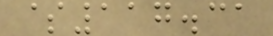$117.31
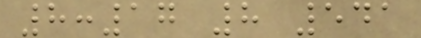8:17 8 541
